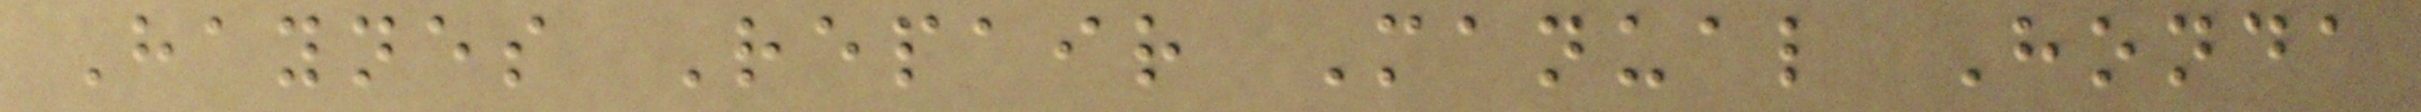Haynes Repair Manual Honda
